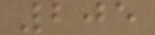205
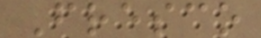Fresco
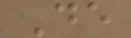De
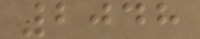2048
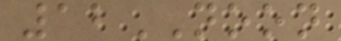12NOON
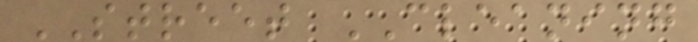STREET CLEANING
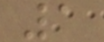1
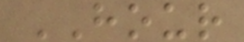HOUR
